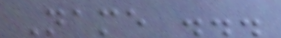Name ...
